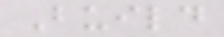Build
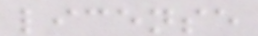license
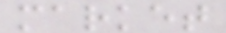market
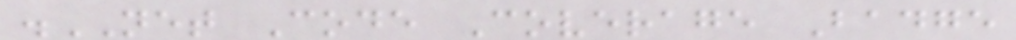.NET Code Coverage Badge
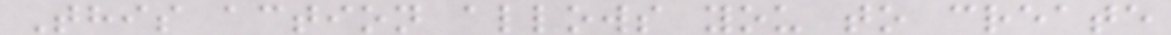This action allows you to create
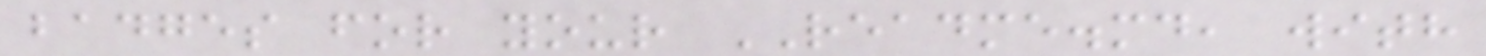badges for your README.md, with
